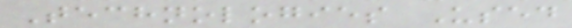Technologies Used
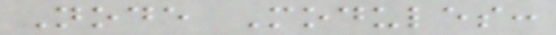Node Modules:
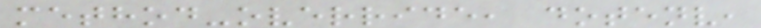method-override, dotenv,
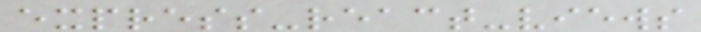express-react-views
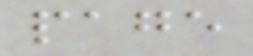page
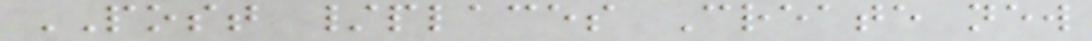POST /places Create new
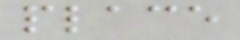place
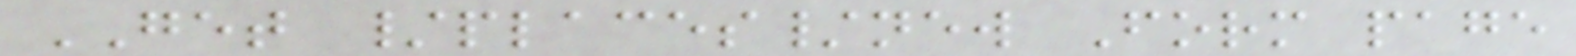GET /places/new Form page
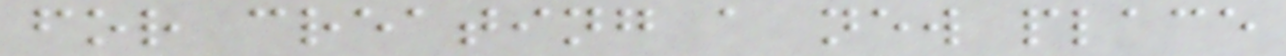for creating a new place
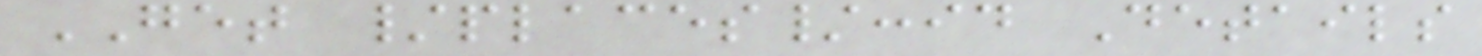GET /places/:id Details
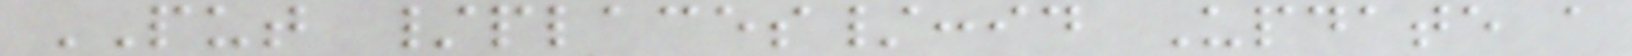PUT /places/:id Update a
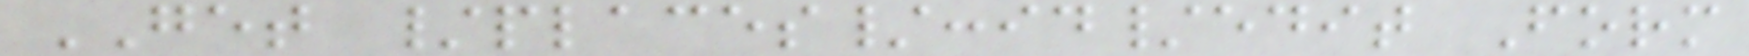GET /places/:id/edit Form
